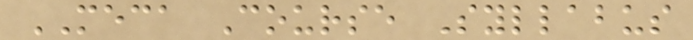MECA Course Syllabus
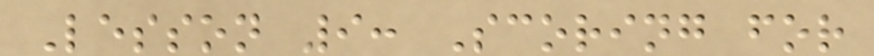Lesson 9: Scoring for
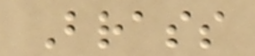Brass
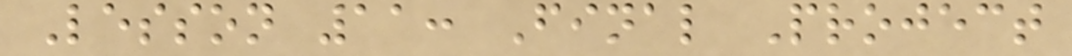Lesson 11: Final Project
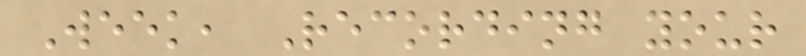Week, Recording your
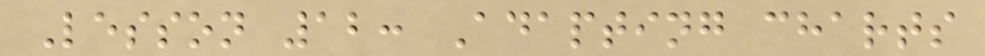Lesson 12: Adapting charts
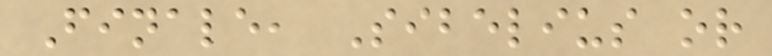Finale, Sibelius or
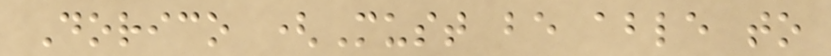Dorico (Must be able to
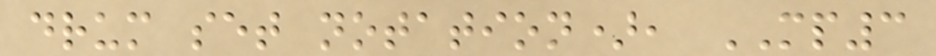drum set notation), MP3
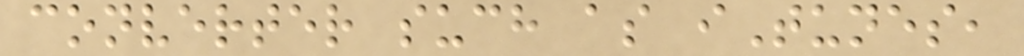converter such as iTunes,
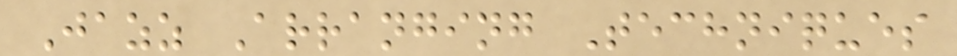Jazz Arranging Techniques
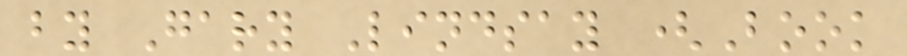by Gary Lindsay (Book
